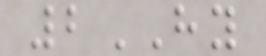2HY
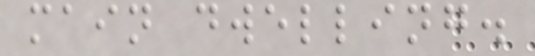main dwelling.
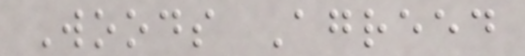Woods Agreed
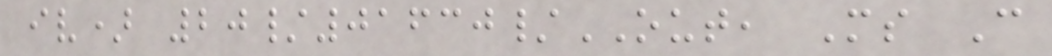iv) 20/01630/OUT, Ms C
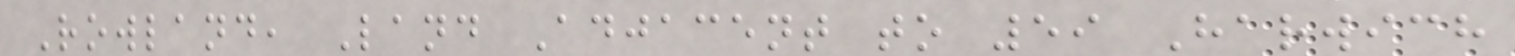Rowland, Land Adjacent to 59 Harwich
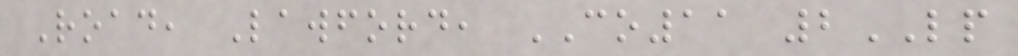Road, Lawford, CO11 2LP
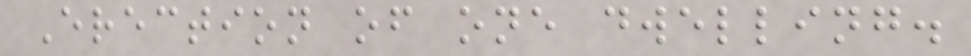Erection of one dwelling.
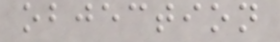objection
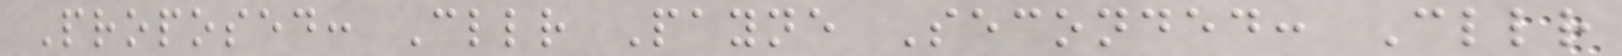Proposed: Cllr Payne Seconded: Cllr
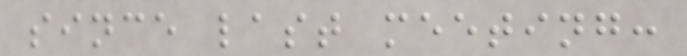since last meeting:
